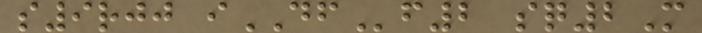s9rjj iDFf2 sq2M
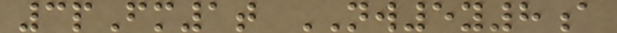3pFm1t NW5y8a
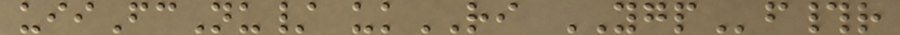uiiFcNu/ ukRI YGPf#r
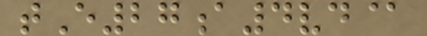tE27a4vd@
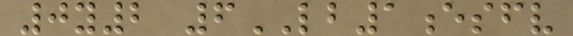0y2 6LB1esfv
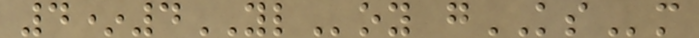4*4YLoy gKSm
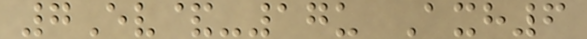7Ev&-17u Axh6
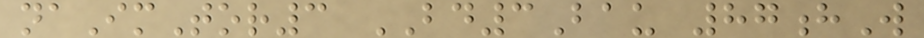naImTor3 BD3Bau 87hW
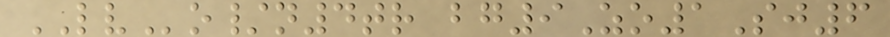LVo/n4tr bg9Zo1Sj6
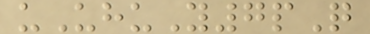uUhuY7pQ
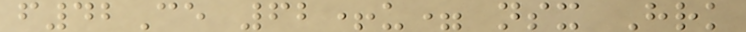f42Ce 62+u= nsx Hrk
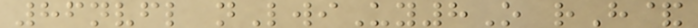86nvfl nLwiUy8O rH&
